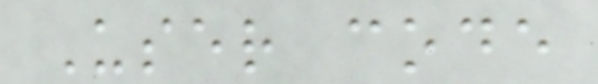User code
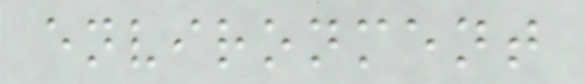environment
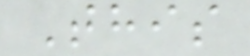This
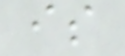is
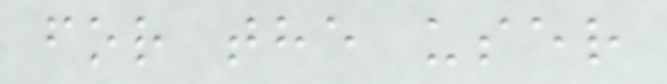for the user
